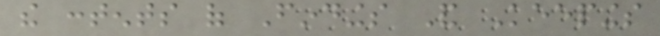the contents of Findings And Keepings
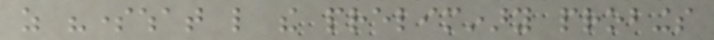as "somewhat like the preliminary probings
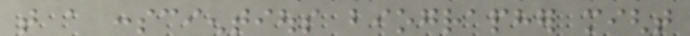that a conscientious biographer might
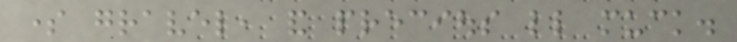some gravel, and precious little muck.
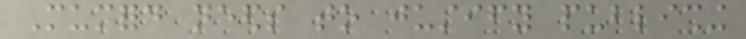Mumford needs to justify publishing
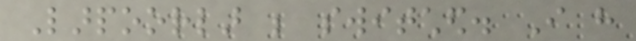Larpoorlar be switched. I have
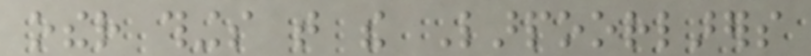other things that the Larpoorlarers
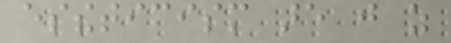estheticism are just as
